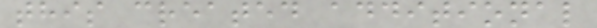this created additional
